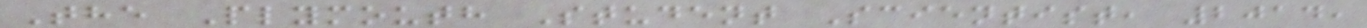The Plymouth Student Scientist, 2014,
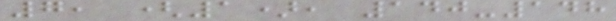7, (1), 140-148
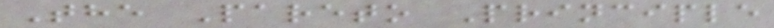The Pareto Principle
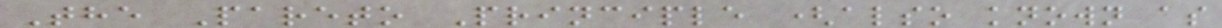The Pareto Principle (also known as
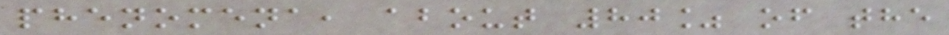phenomena, about 80% of the
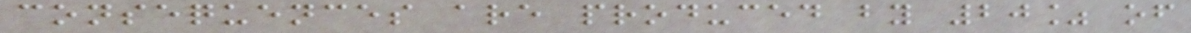consequences are produced by 20% of
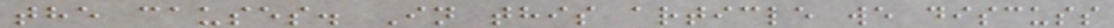the causes. In this article we discuss
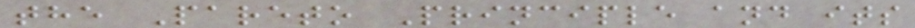the Pareto Principle and its
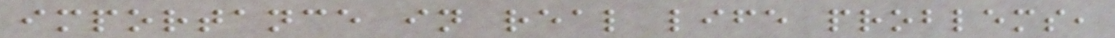importance in real life problems,
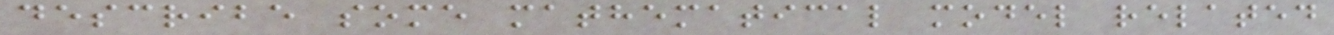describe some mathematical model related
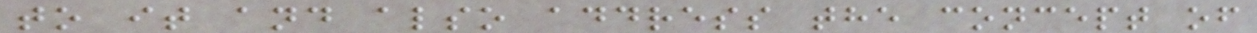to it and also address the concept of
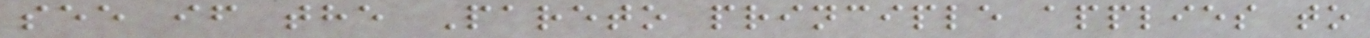see if the Pareto principle applies to
